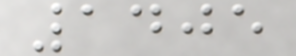1405
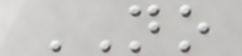NO
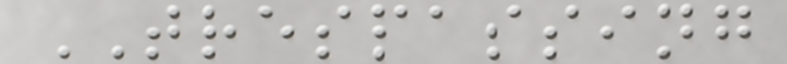TRESPASSING
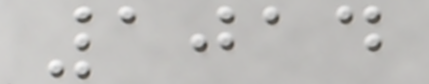1014
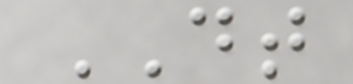DT
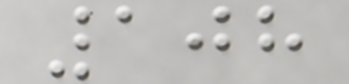108
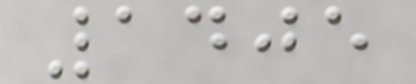1405
